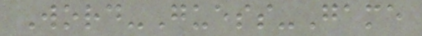Word-Guess-Game
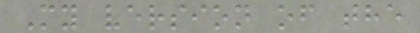My version of the
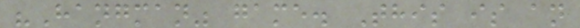"Hangman" game. This is an
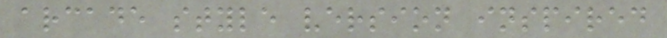arcade style version inspired
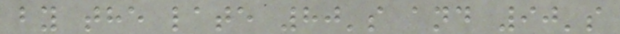by the late 80's and 90's
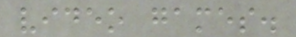video games.
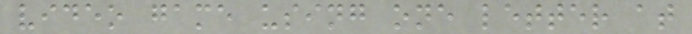video game using one letter at
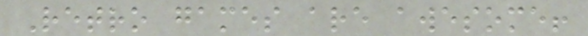Retro games are awesome!
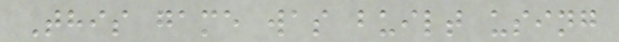This game was built using
